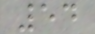54
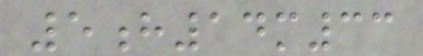5h14m33
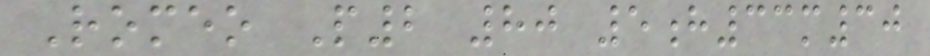Romeo P2 80 5h33m30
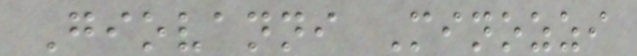Giovanni Minozzi
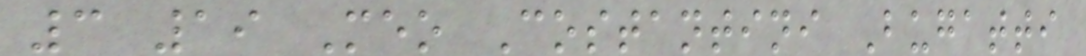3 19 Meo Costantini Bugatti
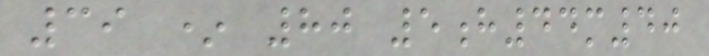39 * 80 5h44m40
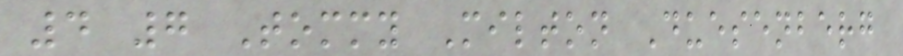4 7 Tommy Milton Duesenberg
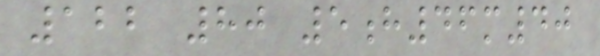122 80 5h46m40
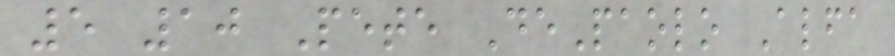5 10 Pete DePaolo Alfa
